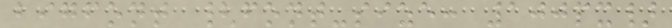bigfont {font-size: 100px}
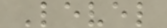Level
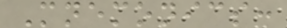Mnemonics:
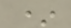*
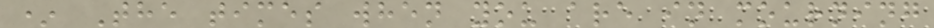* The times when you are in mourning
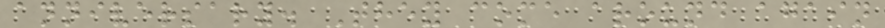anniversary. They come around again
